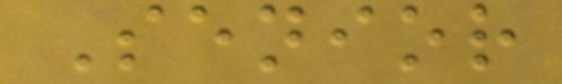Senior
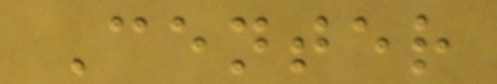Center
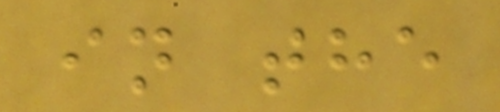in the
